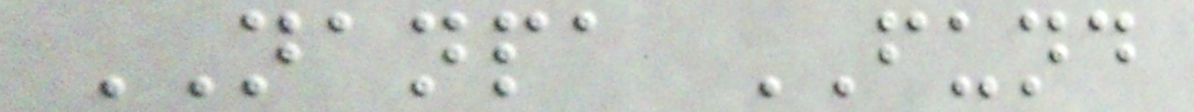NANPA FUND
